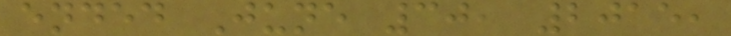ended June 30, 2015,
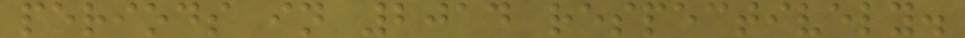periods in 2014 respectively.
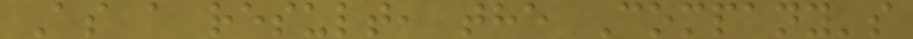As a result, the Company's
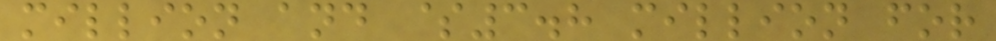million and $3.8 million for
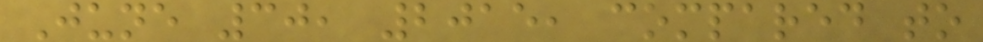June 30, 2015, compared to
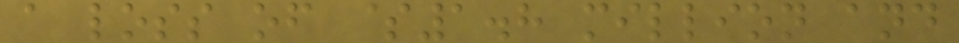a loss of $1.8 million and
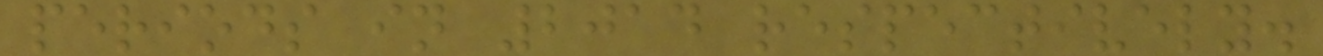periods in 2014 respectively.
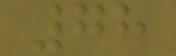78
